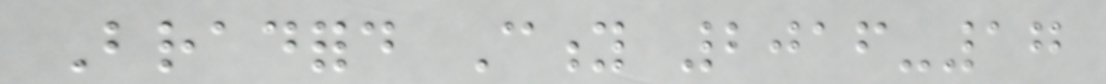Bradford City 2016-17
